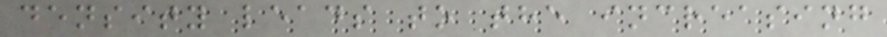density leads to the increasing
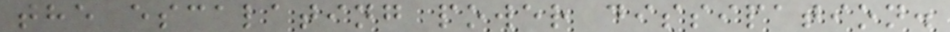the escalating power dissipation.
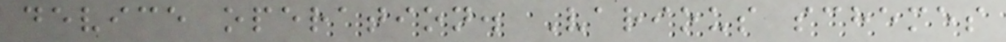device operation. Various schemes
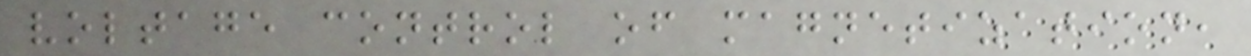voltage control of magnetization,
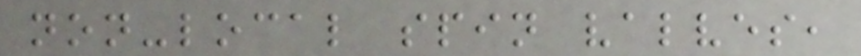non-local spin valves,
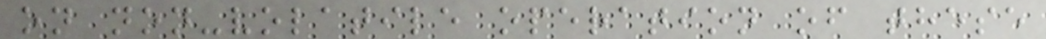on non-volatile operation of these
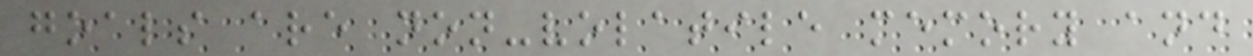goals are non-volatile memory and
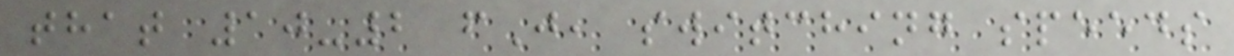that 10-2 fJ, switching speeds
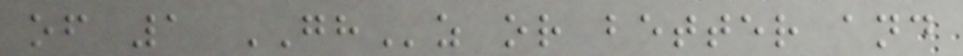of 1 GHz or better and
